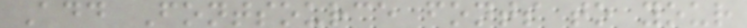Add Fontsource fonts to your
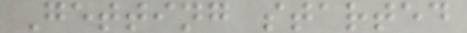Getting started
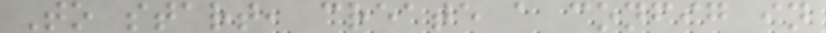To start, create a config in
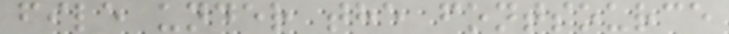file under the fontsource
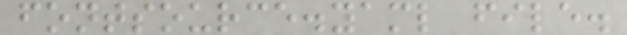fontsource.yaml file.
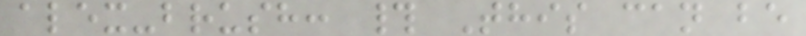alex-brush: # This can be
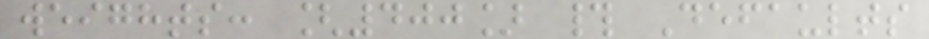weights: [400] # Defaults
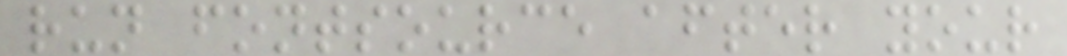run fontsource after your
